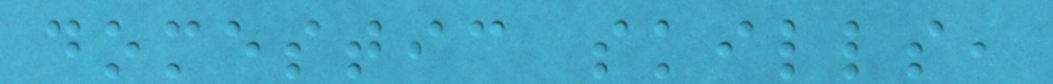domestic skills,
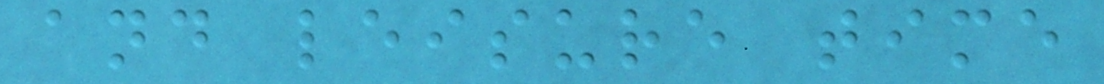and leisure time
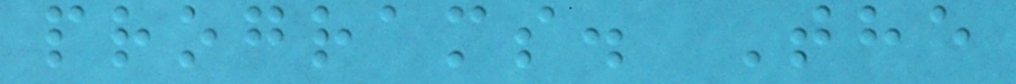programs. The
